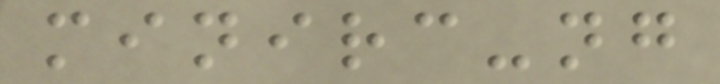minirc-ng
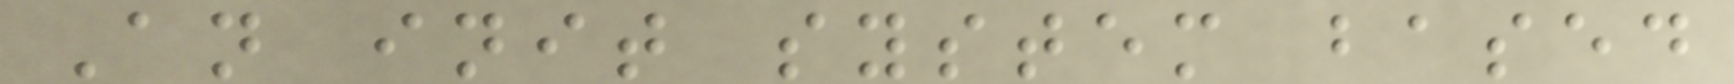An init system based
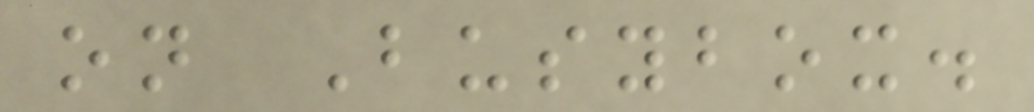on Busybox.
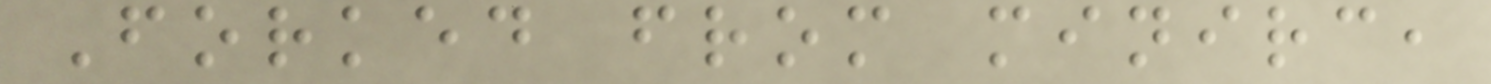Forked from minirc,
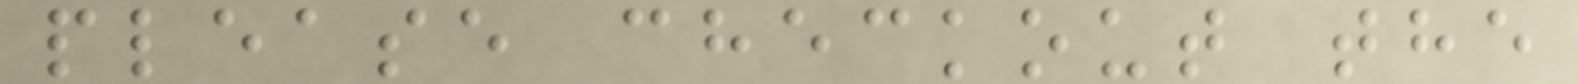please checkout the
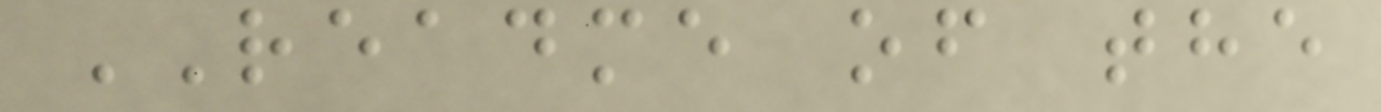README of the
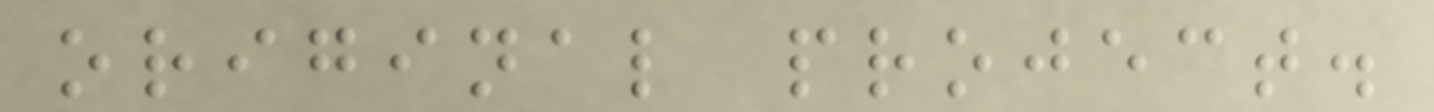original project.
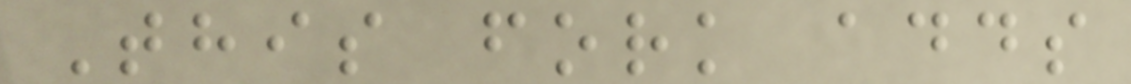This fork adds
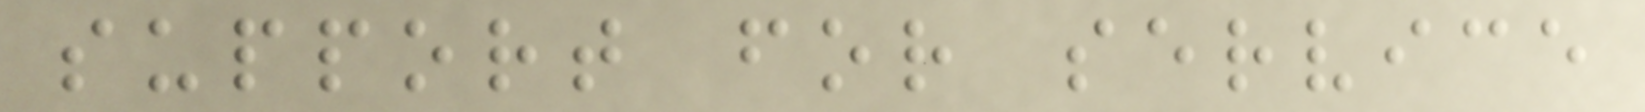support for service
